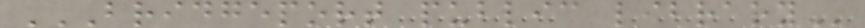BRIDGEPORT PUBLIC LIBRARY
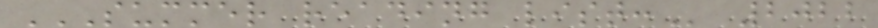SUMMER READING LIST: 2022
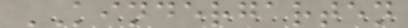KINDERGARTEN
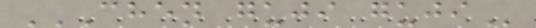CHEN GUJI GUJI
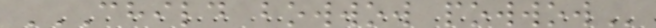CHILD BOWWOW POWWOW
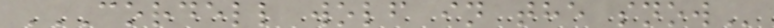CORDELL WOLF IN THE SNOW
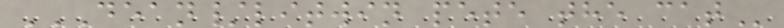DEAN/LITWIN PETE THE CAT
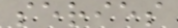series
